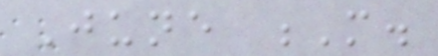June M.
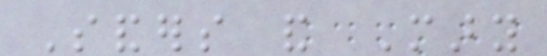Sanders and Mary
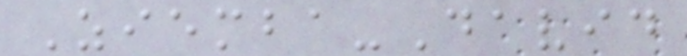Ziemba-David
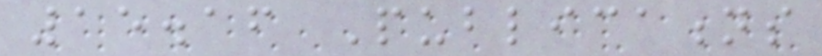15.16 Publications
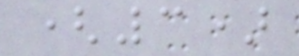(3)
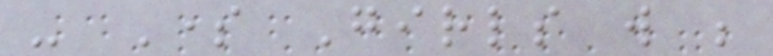- Some Girls will be
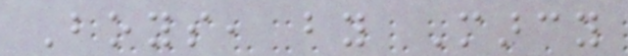Boys, by Marcy
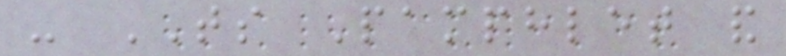- TS Pamphlet and
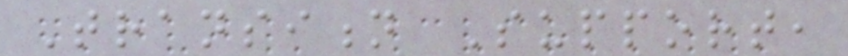Transition Support,
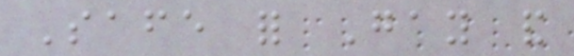Safe for Gay and
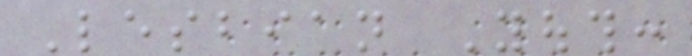Lesbian Youth:
